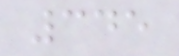345
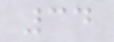34
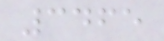3465
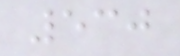530
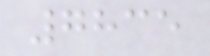7835
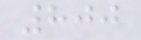800
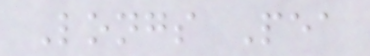Longs Pea
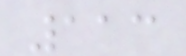113
